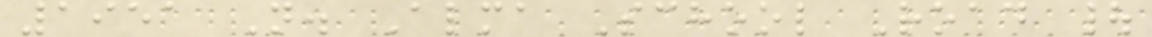1951 N. Alma School Road |
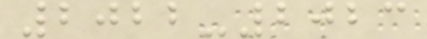2022-2023
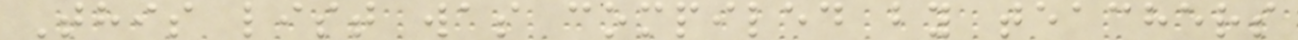This list was compiled by teachers
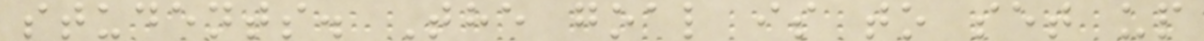students. The goal is to set up
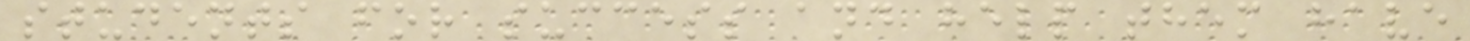students for success and help them have
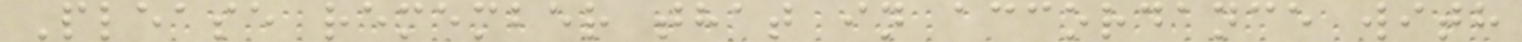Please remember that in accordance with
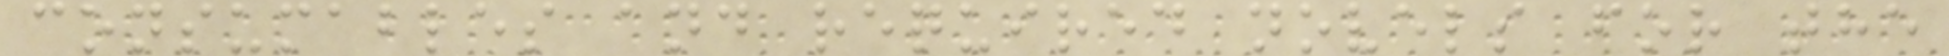consumables and required novels for the
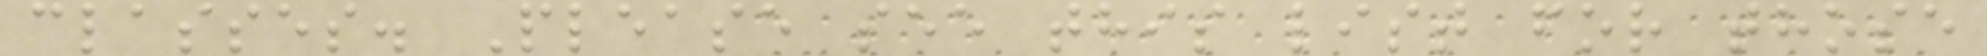classes. Please see this list for those
